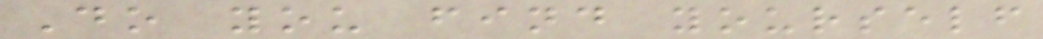Do you find yourself
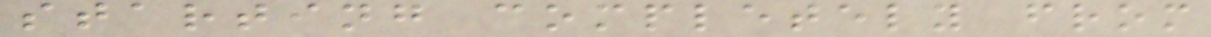starting completely from
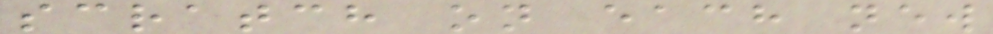scratch on each new
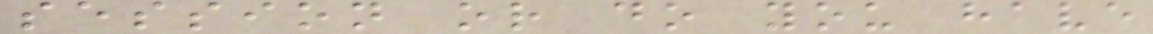session or do you have
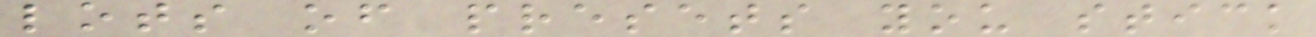lots of presets you stick
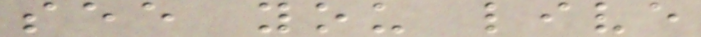see you live
